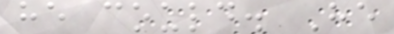he could. He
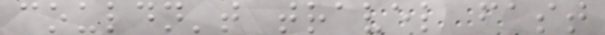couldn't travel fast
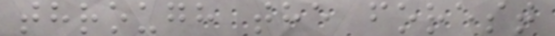through the forest
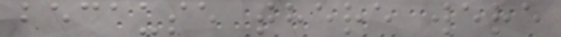because there were
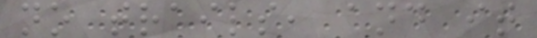no trails, and it
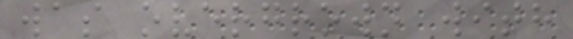was overgrown with
